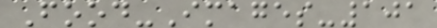Food-Images-101
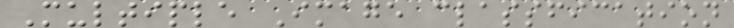Multiple Image classfication
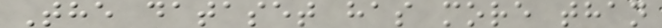The dataset has more than
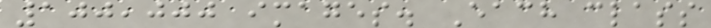100,000 images. Each class
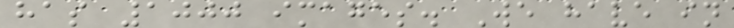has 1000 images. We have in
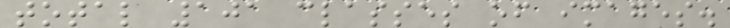total 101 classes of images.
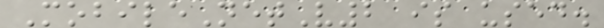MobileNetV2 is used.
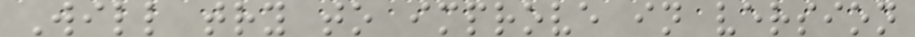Will try to improve in version
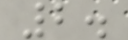2.
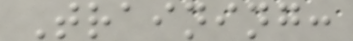Training:
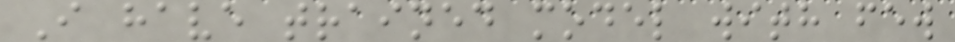I have trained model with few
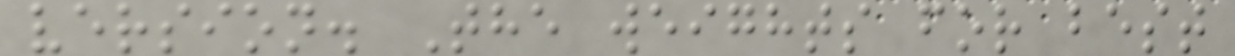version. The weights for best
